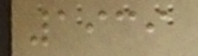1939
